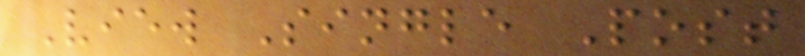View Single Post
